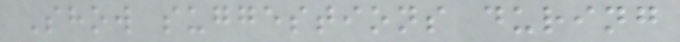Show suggestions during
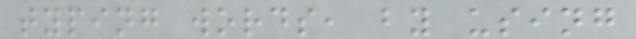typing words, by using
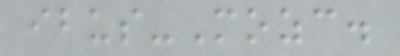ibus-Mozc.
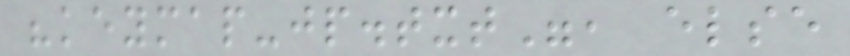"keymap-jp.txt", else
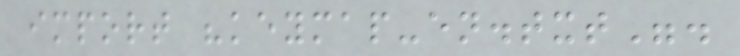import "keymap-en.txt".
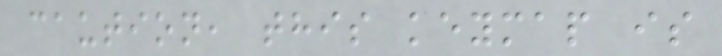caution, this keymap is
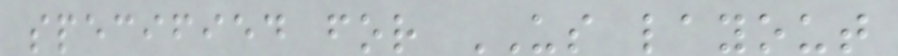specified for US layout
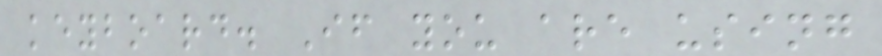keyboard. If you are using
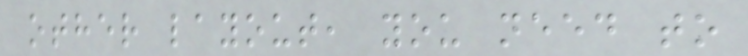other layout, you need to
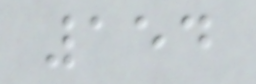154
